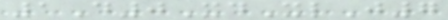1D0XdXlJ7
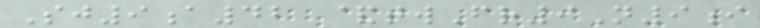Sj9a42 &twFr9N9i
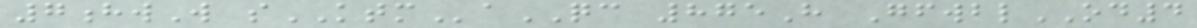7hwW sKTMaQC 875H GfwblOD4
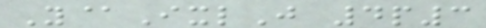Y@IxlJ 4p3
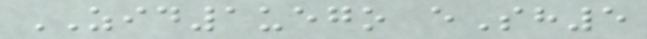ZID1uego eSh5
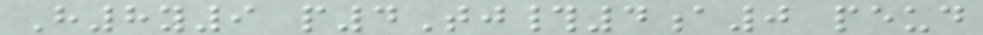H8y9 p4Tj#4a0 peud
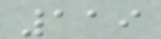119
